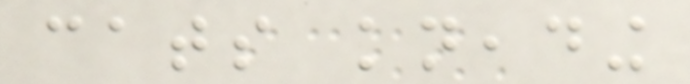cats kneading
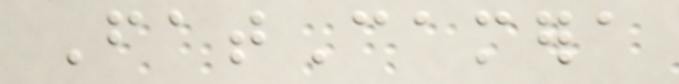FatCamera
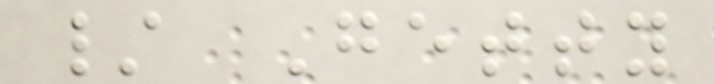/ Getty
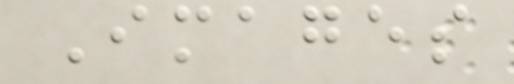Images
